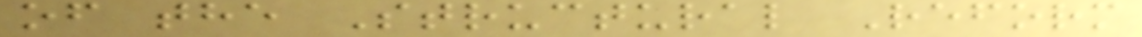of the Structural Reform
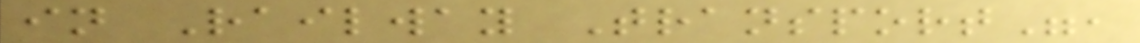in Railway Transport",
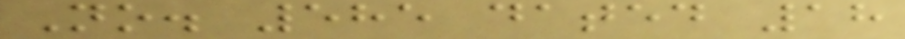No. 585 dated 18
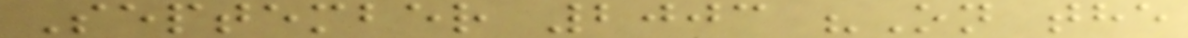September 2003 "On the
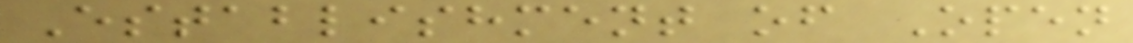Establishment of Open
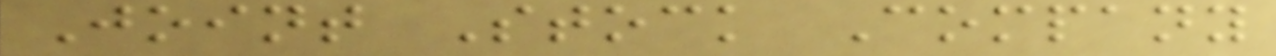Joint Stock Company
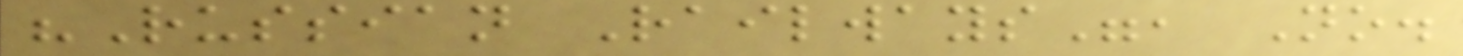"Russian Railways", No.
